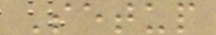Setup
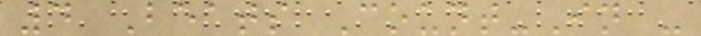4 Beats Count-In -
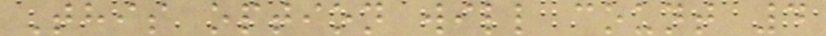This option will count 4
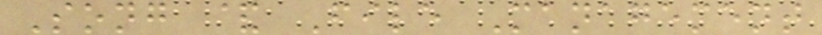Song & File Management
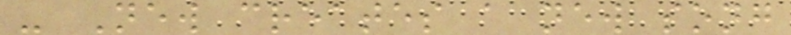- New creates a new song
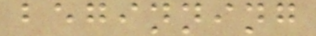beginning
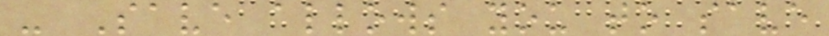- Save allows you to save
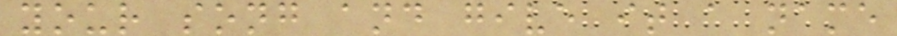your song and give it a name
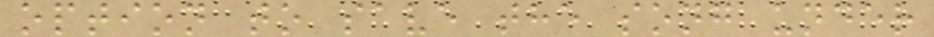option to save the song under
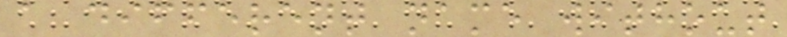a different name without
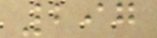297
